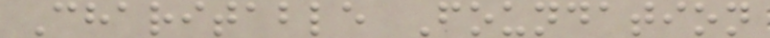Charitable Foundation
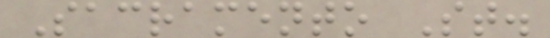Sacramento St.
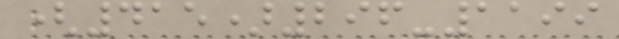(415)296-1199
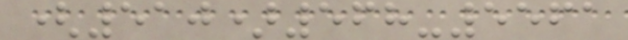(510)568-5561
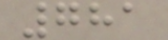781
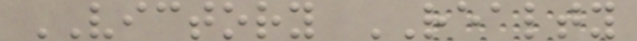VICTORY REALTY
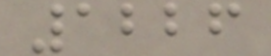1226
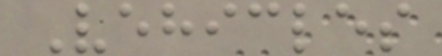Vehicles
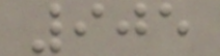905
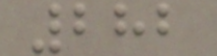282
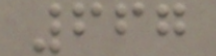667
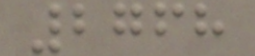2768
